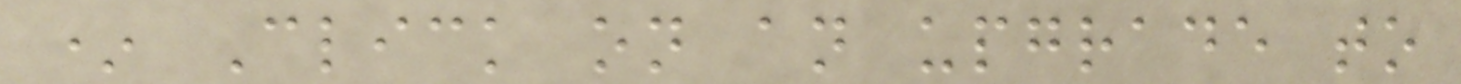* Click on an upgrade to
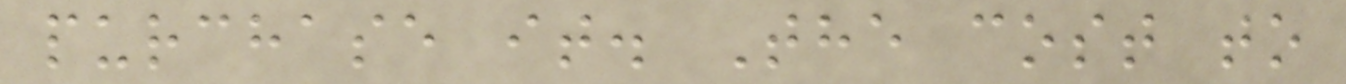purchase it. The cost to
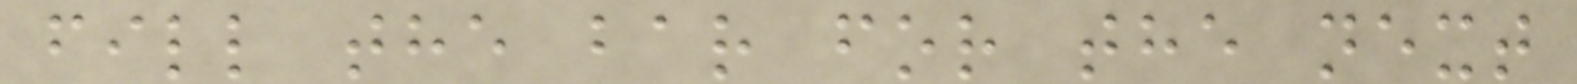fill the bar for the next
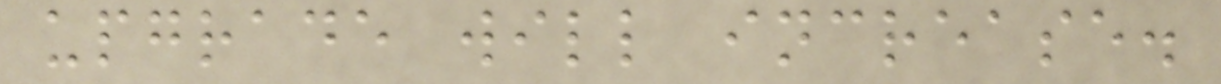upgrade will increase.
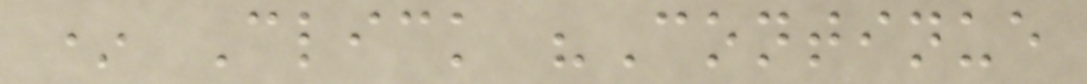* Click "Continue
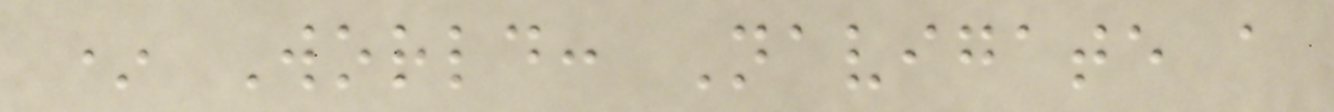* World: Navigate a
